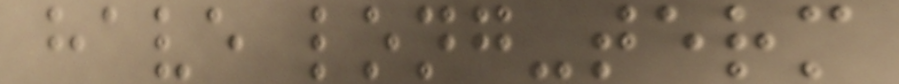have long-term
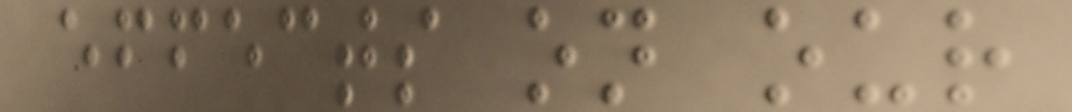effects on our
